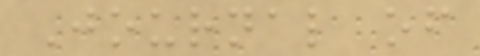Journal of
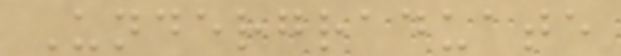Undergraduate
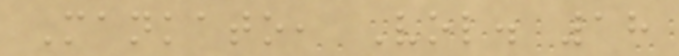Mankato, Vol. 18
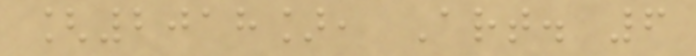[2018], Art. 6
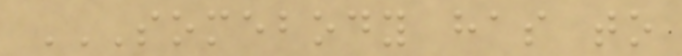SOMEBODY HAS TO
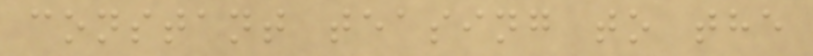constant teasing to the
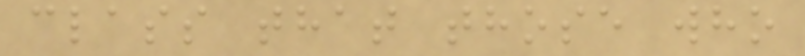class that those who
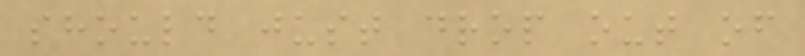should just drop out of
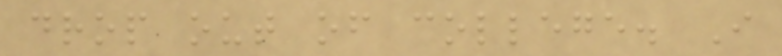drop out of college. I
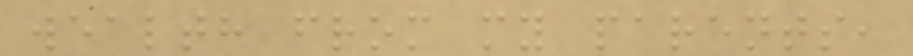wealth from my parents,
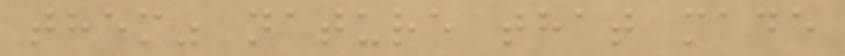them" nature that made
